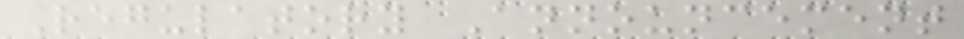Regulatory Announcement
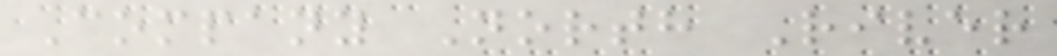Company North River
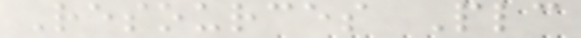Resources Plc
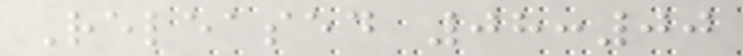Released 08:00
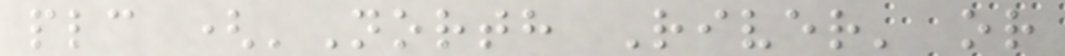plc ('North River' or
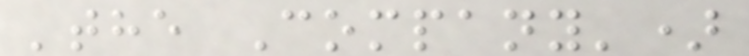'the Company')
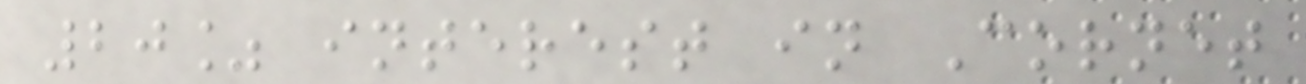20% interest in Cornet
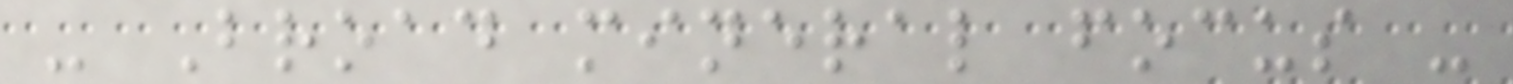- Broad mineral focus -
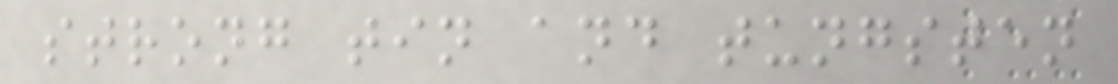strong tin and tungsten
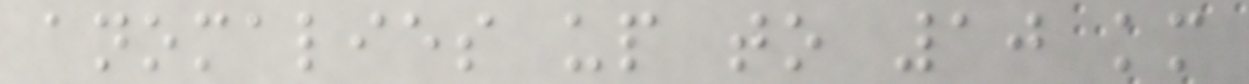anomalies up to 10 km
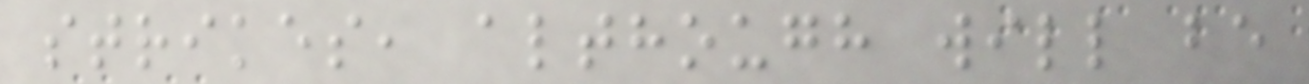strikes, although will be
